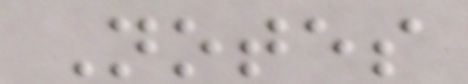Notes
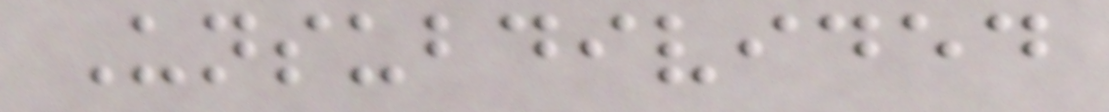Unsubdivided
